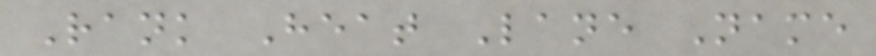Rank Heat Lane Name
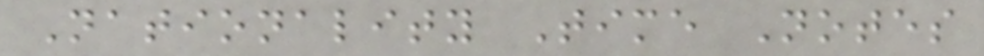Nationality Time Notes
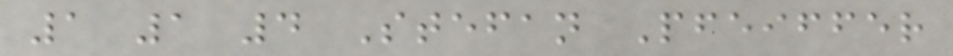1 1 4 Stefan Pfeiffer
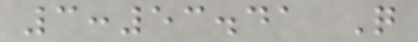3:53.41 Q
